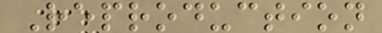Reproduction
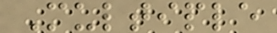Multiple
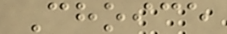Choice
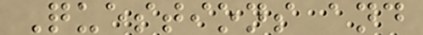Questions and
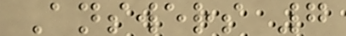Answers 7
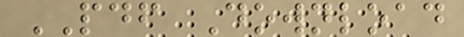PDF Download
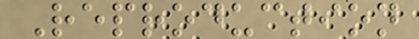Reproduction
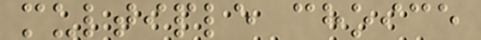multiple choice
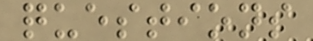questions
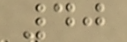40
